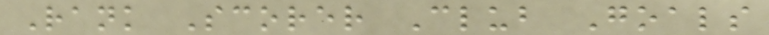Rank Scorer Club Goals
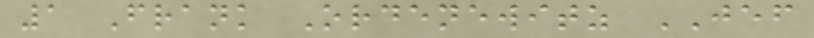1 Frank Ordenewitz JEF
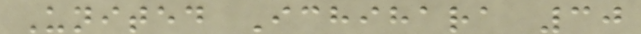United Ichihara 30
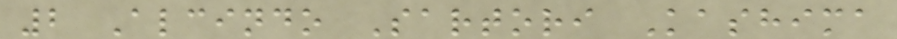2 Alcindo Sartori Kashima
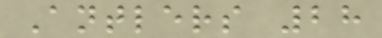Antlers 28
